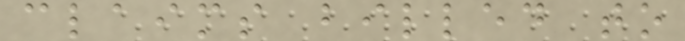claims billed to
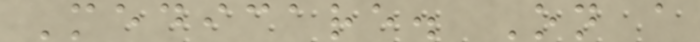Medicare. On a
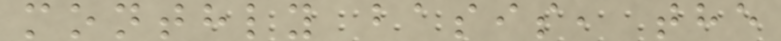monthly basis, the
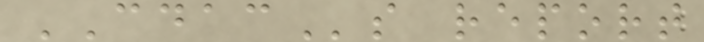CDACs report
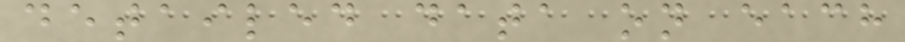detailed data on each
